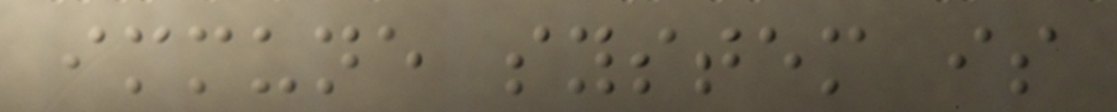immune system is
